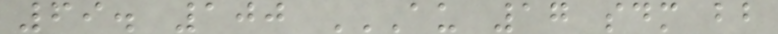69. 100 AU 17 SDM BB
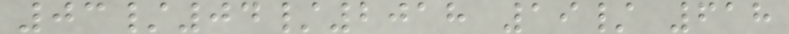03/04/2018 19/ 618
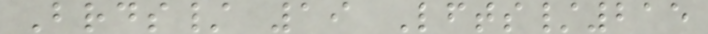Brds/ 19 Lfts/215
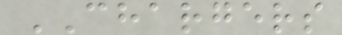CHARGERS
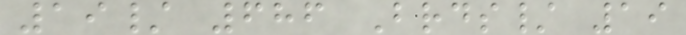19/ 686 Brds/ 19
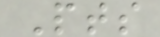Pts
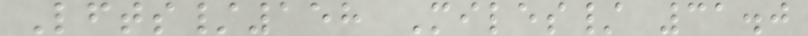Lfts/158 Miles/ 31.0
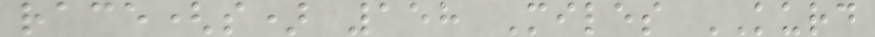race(s) 158 Miles KURD
